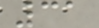31
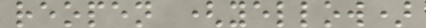reopen (yellow)
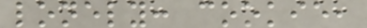lonely: cookie,
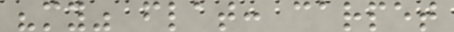"my" flat: carpet
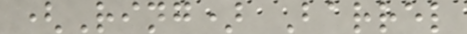(Ring) Barrel
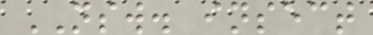NSW. insect
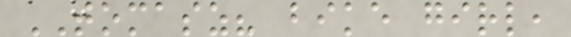TOMASZ? bike girl,
